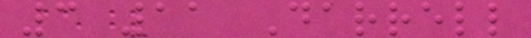3 11 Darrell
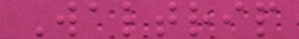Waltrip
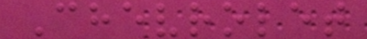Chevrolet
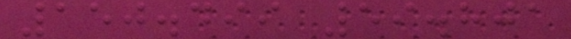150.499 59.801
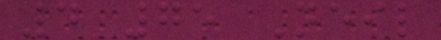4 75 Neil
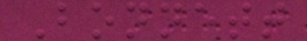Bonnett
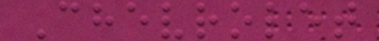Chevrolet
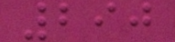290
